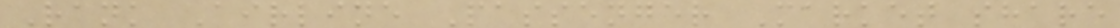Rank Airline Passenger Market share
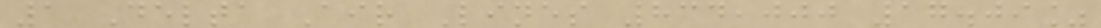1 Delta Air Lines 834,000 17.09%
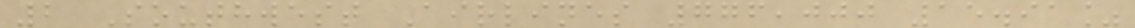2 Southwest Airlines 776,000 15.91%
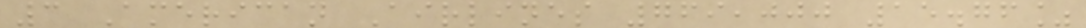3 American Airlines 769,000 15.76%
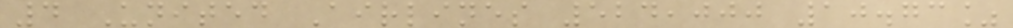4 United Airlines 524,000 10.73%
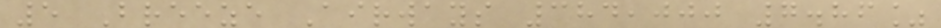5 Breeze Airways 384,000 7.86%
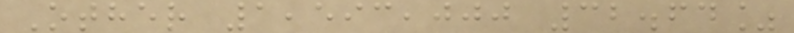Other 1,593,000 32.64%
